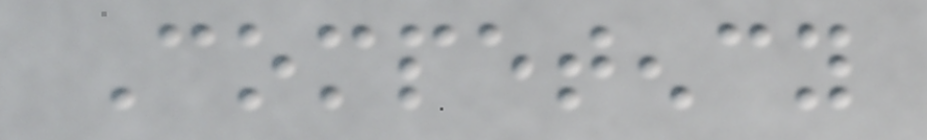Competency
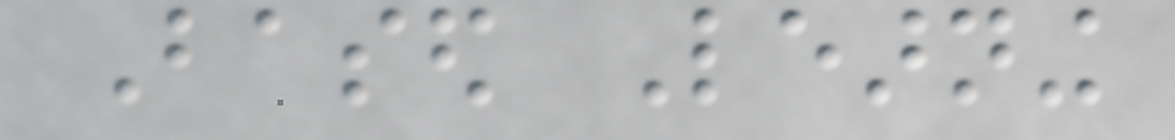Based Learning
